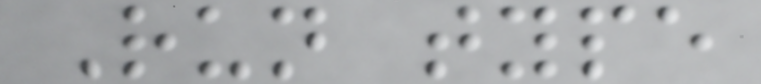Run type
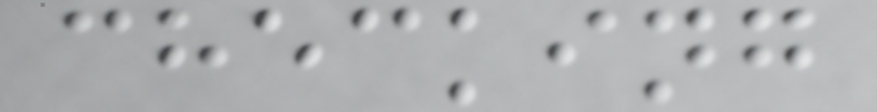checking
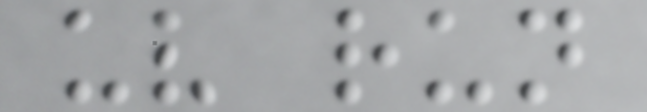uv run
